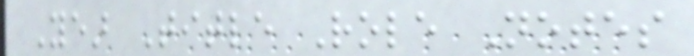Year Title Role Notes
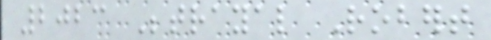2023 Betrayal Robert
